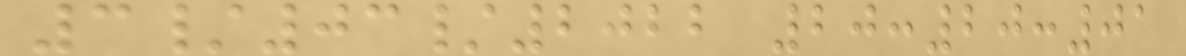3/03/2022 20:20:01
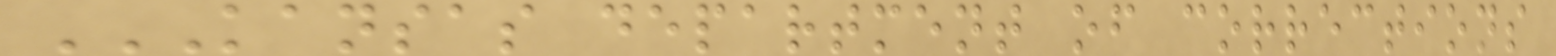KANSAS DEPARTMENT OF CORRECTIONS
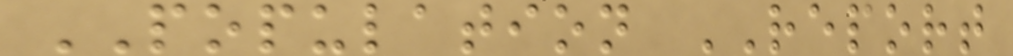POPULATION REPORT
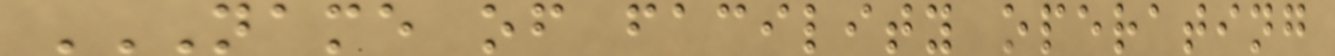NAME OF FACILITY OPERATING
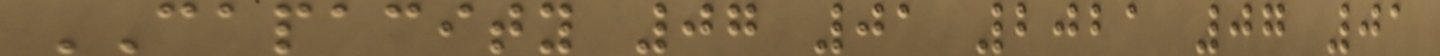CAPACITY 07 01 2021 07 01
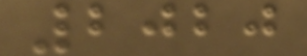2020
